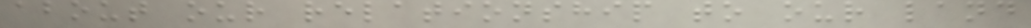about our relationship to our land
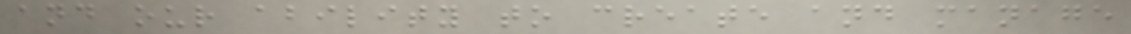and our ability to create and manage
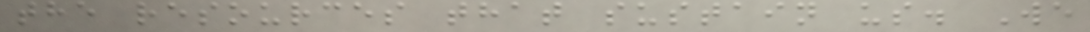the resources that sustain us. We
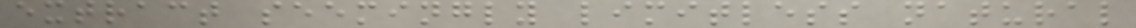extract seemingly limitless natural
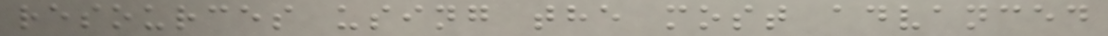resources using the most advanced
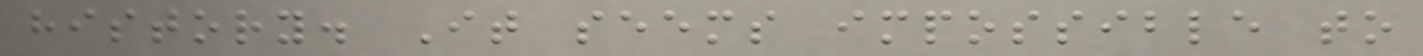history. It seems impossible to
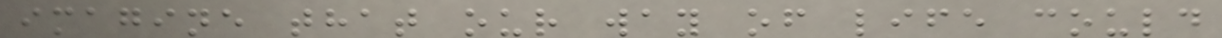imagine that our way of life could
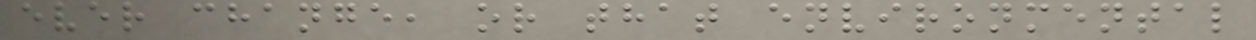ever change, or that environmental
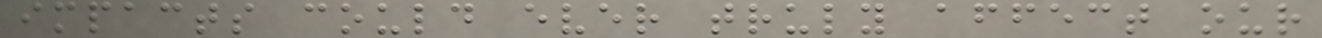impacts could ever truly affect our
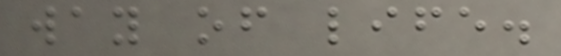way of life.
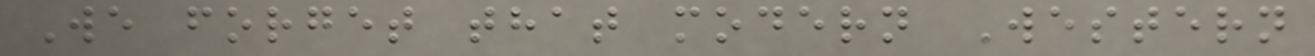We forget that modern Western
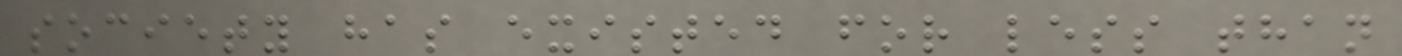society has existed for less than
